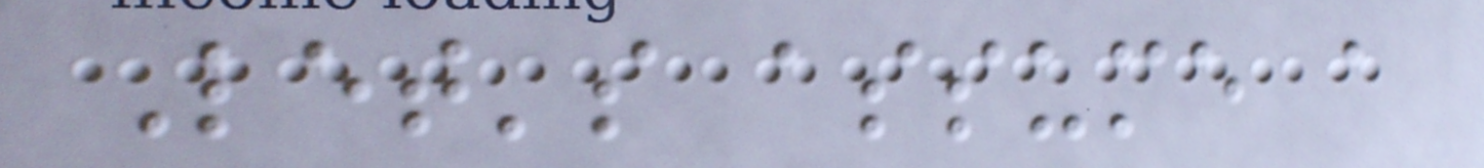Let's assume a
